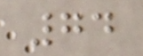74
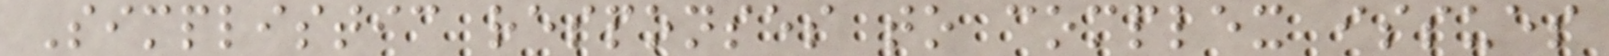Simplistic responses to complex issues
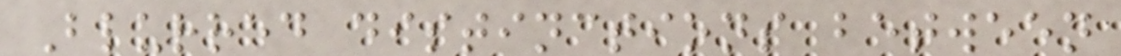Blurred distinctions between
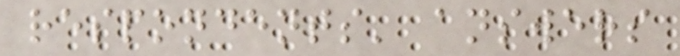respondents' answers
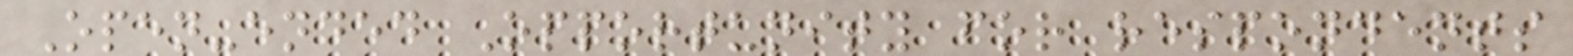Open-ended Opportunity for respondents
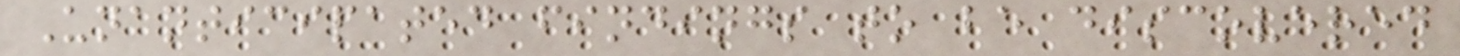Unanticipated findings to be discovered
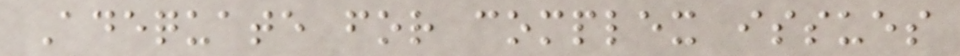Adequate for complex issues
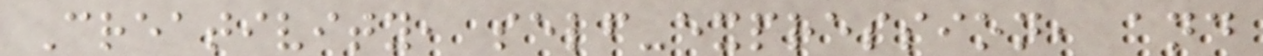Creativity, self-expression, and
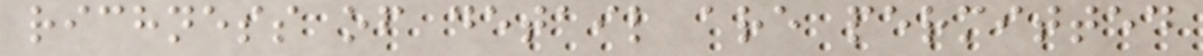richness of detail are permitted
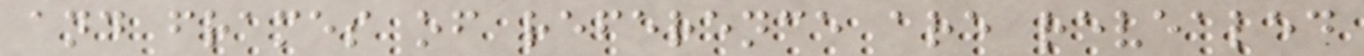and frames of reference are revealed
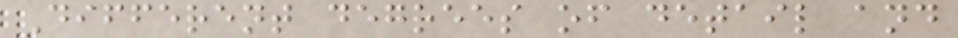Different degrees of detail and
